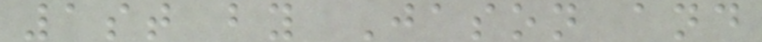1st by Jason and
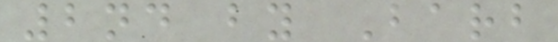2nd by Barb
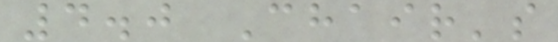4.0 Chair's
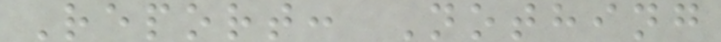Report: Nothing
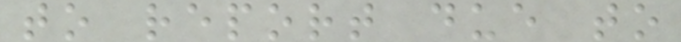to report due to
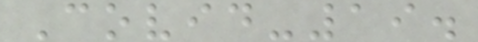Covid-19.
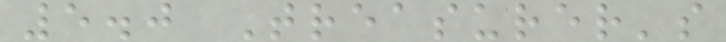5.0 Treasurer's
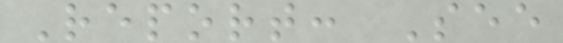Report: See
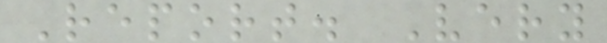Report. Very
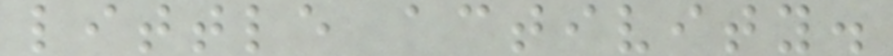little activity.
